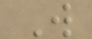W
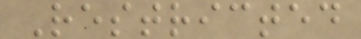Restricted
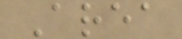Area
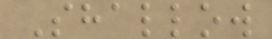Shallow
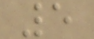5
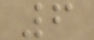6
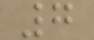7
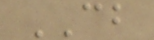CB
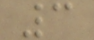3
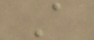A
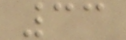33
